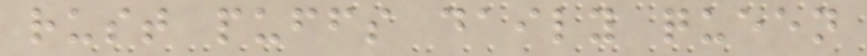rust puffs daily queen
